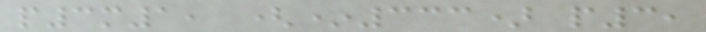p3m1, (*333) p3,
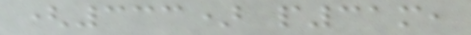(333) p31m,
